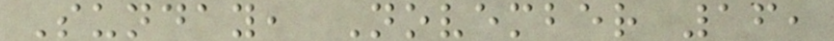Sunday, November 16,
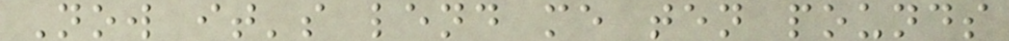Now it's lend me ten pounds
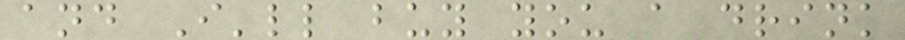and I'll buy you a drink
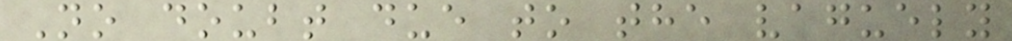No doubt due to the vaguely
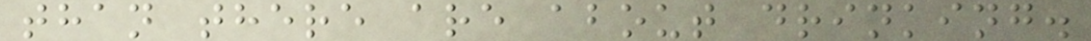than there are about drinking.
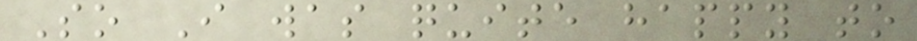So I was quite happy to
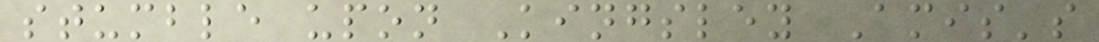stumble upon Kingsley Amis's
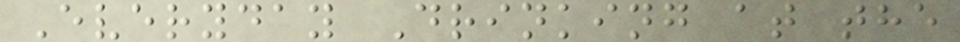Everyday Drinking at the
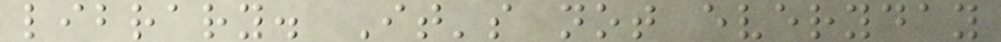library. It's not everyday
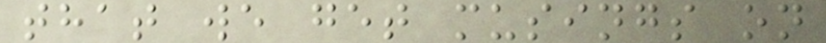that we get musings on
